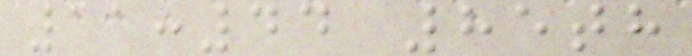11:44 85th
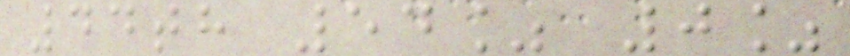44th 54% 0%
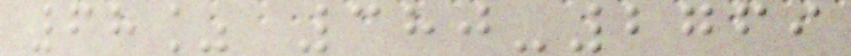68% 380-2769
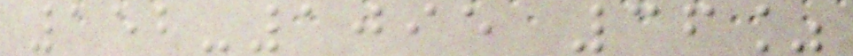152-1095 36%
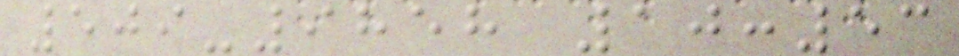509-9858 10:53
